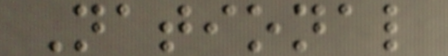National
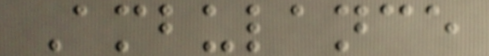Ambulance
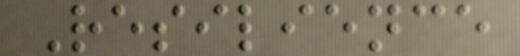Resilience
